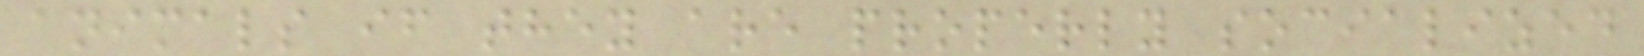animals if they are properly socialized
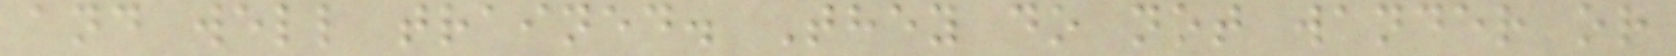and well trained. They do not wander or
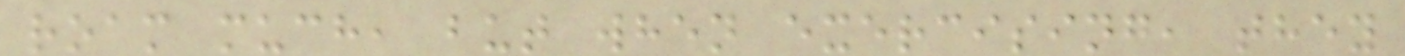roam much, but when exercising, they
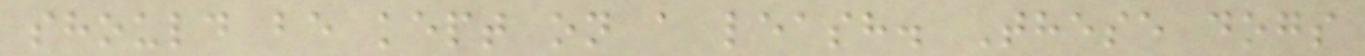should be kept on a leash. These dogs
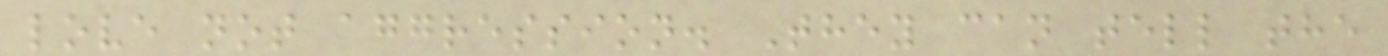love not aggression. They can tell the
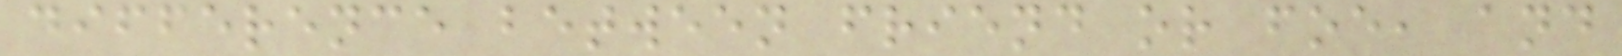difference between friend or foe, and
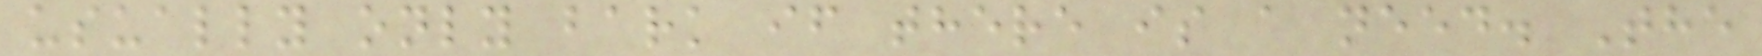usually only bark if there is a need. The
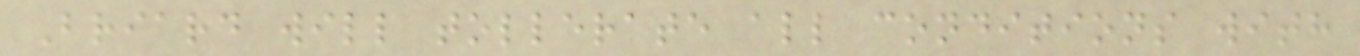Briard will tollerate all conditions with
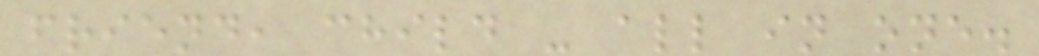friend, child - all in one.
